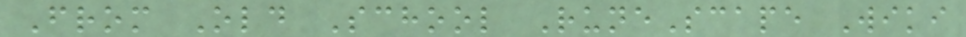From Old School RuneScape Wiki
